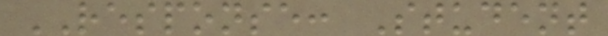RESPONSE: Student
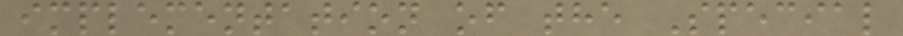implementation of the Special
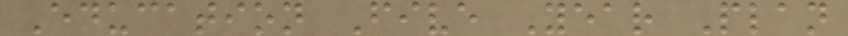Education Five Year Plan
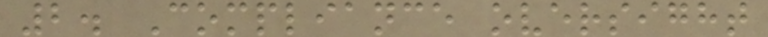2. Compliance oversight
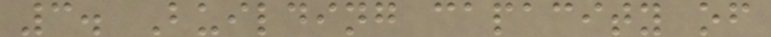3. Building capacity of
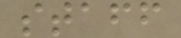staff
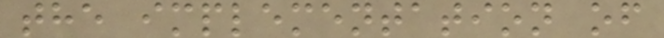the implementation of
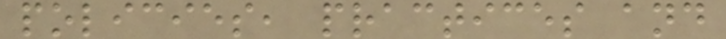policies, practices and
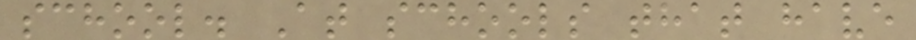school. At schools that have
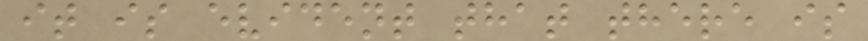it is evident that there is
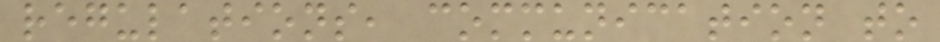regulations, communication to
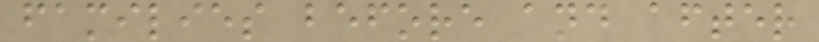families before and after
